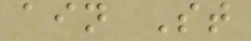ain St
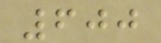600
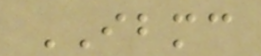IBMC
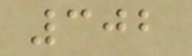302
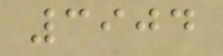3904
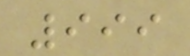999
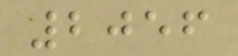2056
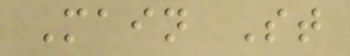Main St
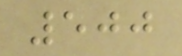500
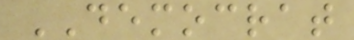DEMOCRAT
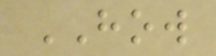HOW
